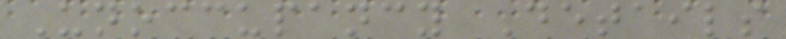Unoccupancy Details
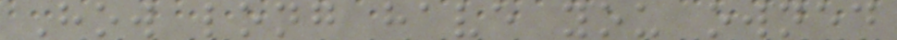How long have you owned
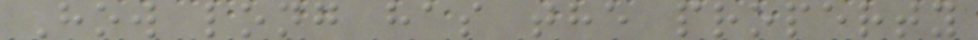How long has the property
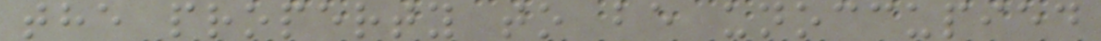the property to be unoccupied
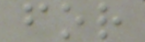for
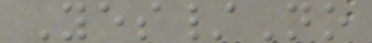Yes/No
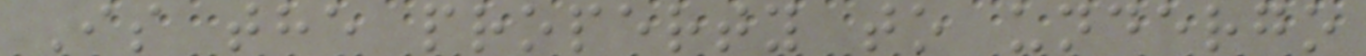Is the property to undergo
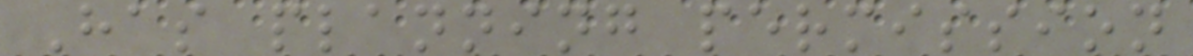Has planning permission
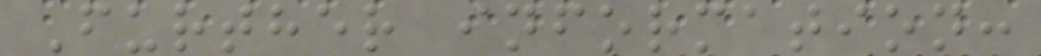Further information:
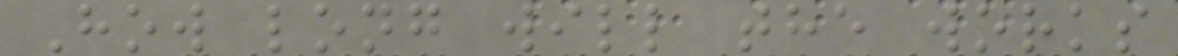How long will the works
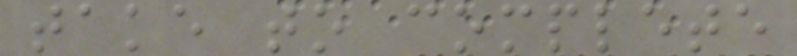take to complete
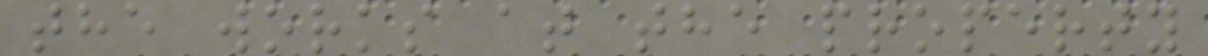the works at the property
